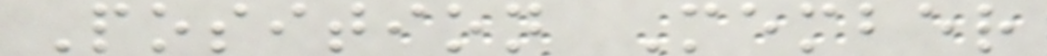Position Member
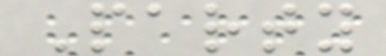Party
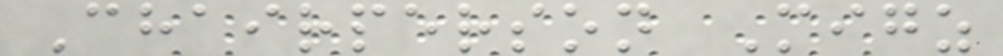Chairperson Migz
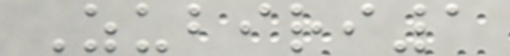Zubiri1
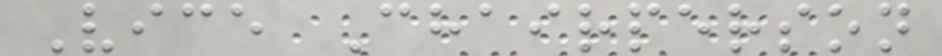Vice Chairperson
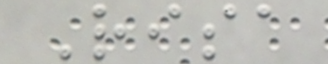Risa
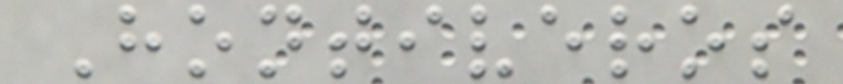Hontiveros
